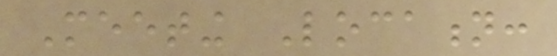Meeting Location:
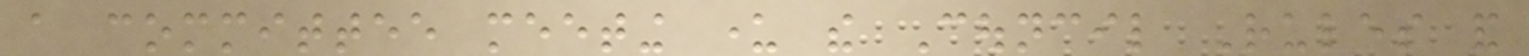a committee meeting under the Council Rules and
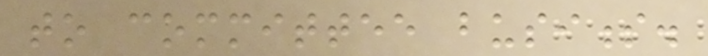to committee business.
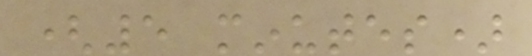(5 minutes)
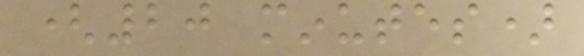(20 minutes)
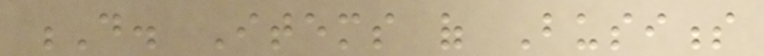D. Items of Business
